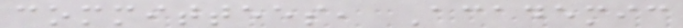committees, Academic
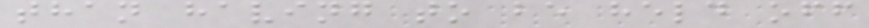than having to be held off
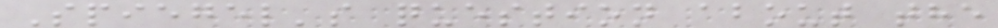Spiegel's question about the
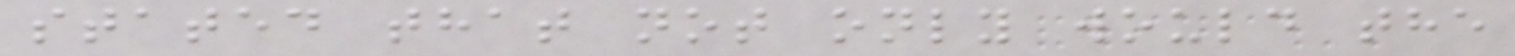stated that not only would the
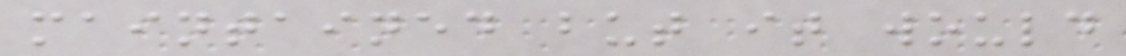maintained but it would
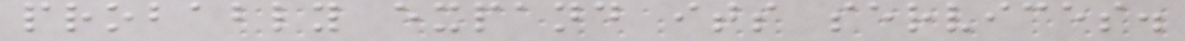probably expand its services.
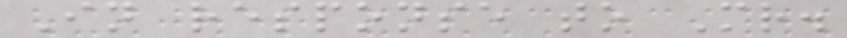In response to Mr.
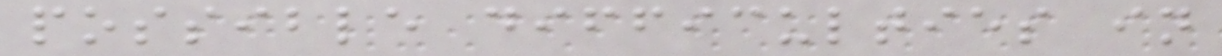possible difficulties in
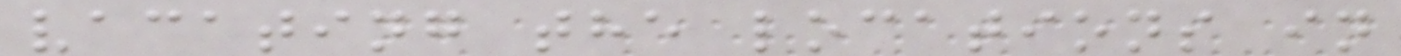vacating the locations in
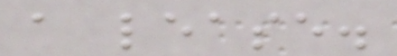a lease.
